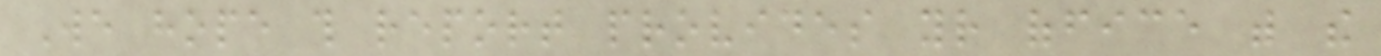We hope this report provides your office with the
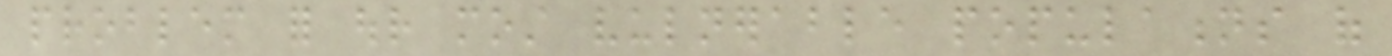problem for our most vulnerable populations of
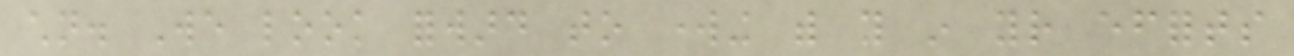children. We look forward to working with you in your efforts
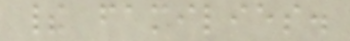their families.
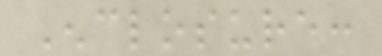Enclosure:
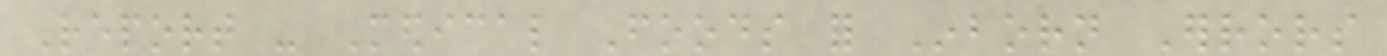Report - Medical Foods for Inborn Errors
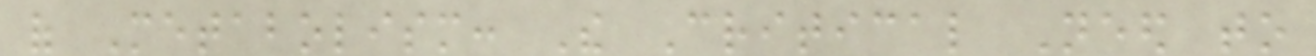of Metabolism: The Critical Need to
